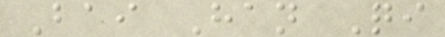Bai Han Qi
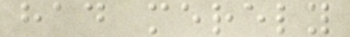had merely
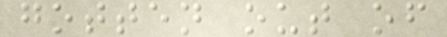gotten out of
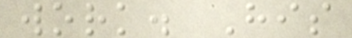work. His
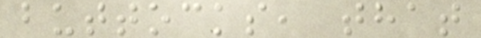buttocks, that
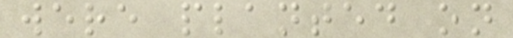were planted on
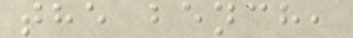the bench,
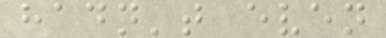hadn't even
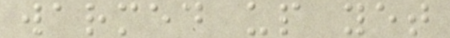warmed up yet
